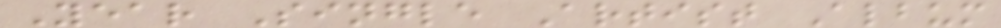Year Single Artist Album
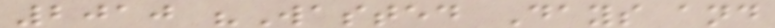2010 "Wasted Days and
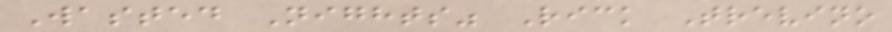Wasted Nights" Rick Trevino
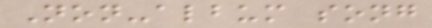Non-album song
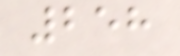258
